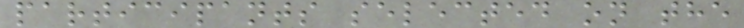participants selected on the
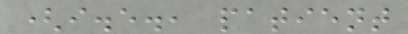(i.e., patient
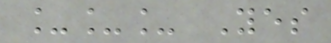___ Yes
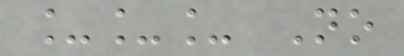___ No
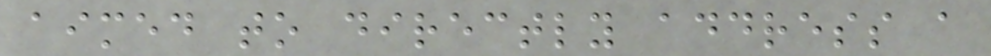aimed to directly address a
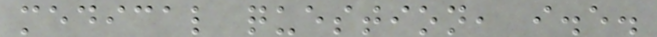medical question, i.e.
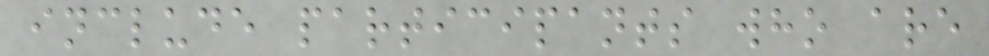include participants who are
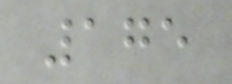175
